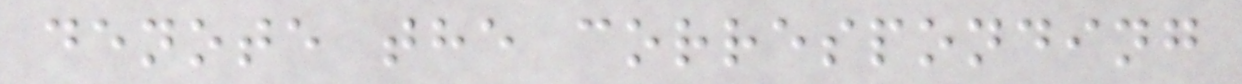denote the corresponding
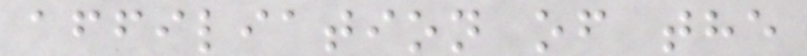affiliation of the
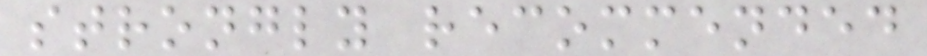strongly recommended
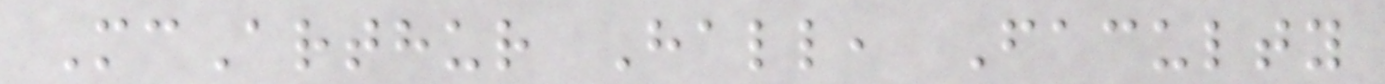McArthur Hall, Faculty
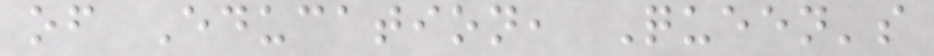of Education, Queen's
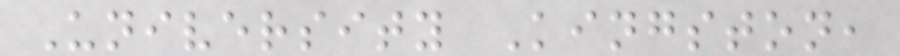University Kingston,
